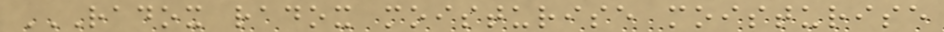RADOX RADOX MOISTURISE MOISTURISE
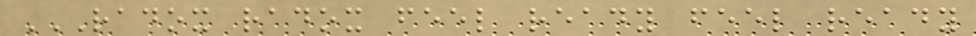RADOX RADOX FEEL READY FEEL READY
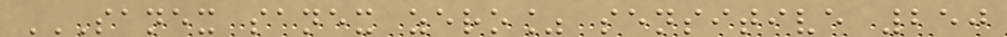SANEX SANEX ZERO% SENSITIVE 250
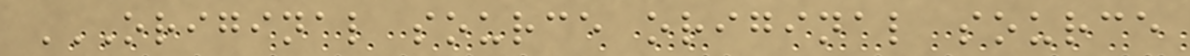ORIGINAL SOURCE ORIGINAL SOURCE
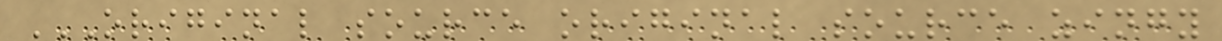ORIGINAL SOURCE ORIGINAL SOURCE ZINGY
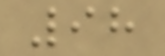98
